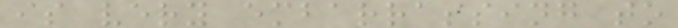is very embarrassing to
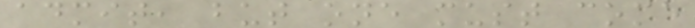admit, but one must come
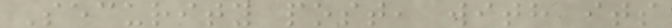Security post, with its
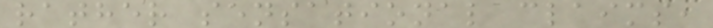rather sensational claims,
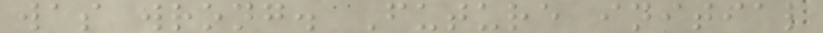was wrong. Future initial
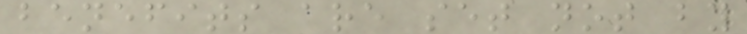benefits are set not by
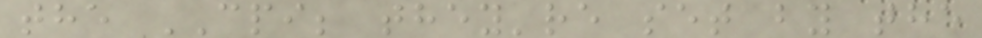the CPI; they're set by the
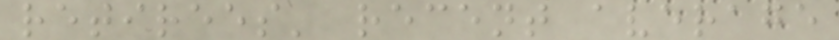retirees' recent average
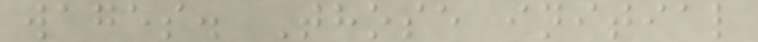wages. Those initial
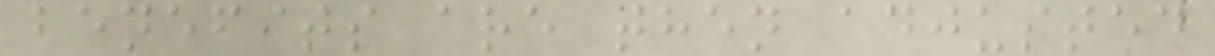benefits are then adjusted
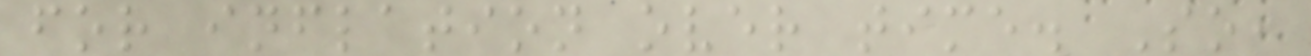for inflation over time. So,
